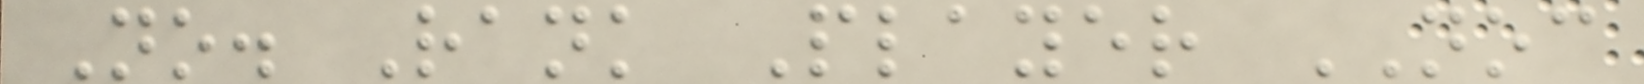No. Rank Player NOC
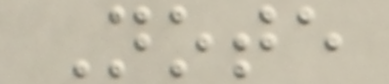Note
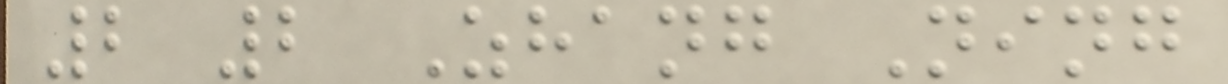2 2 Zhang Ning
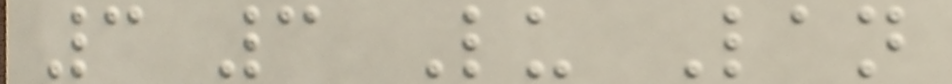3 3 Lu Lan
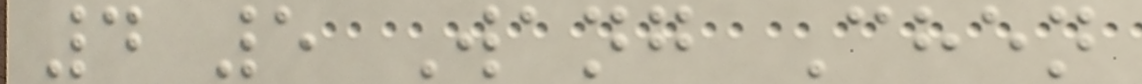4 5 Wang Chen
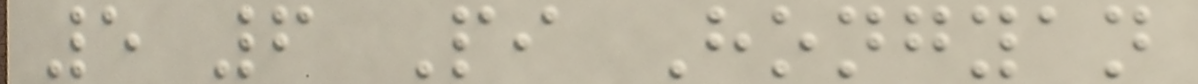5 6 Pi Hongyan
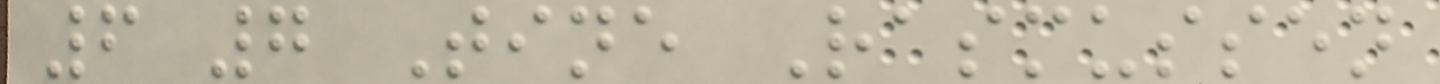6 7 Tine Rasmussen
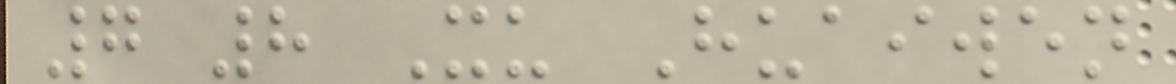7 8 Xu Huaiwen
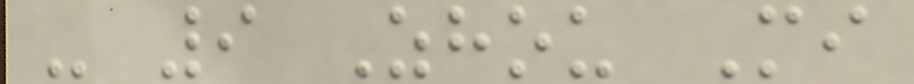- 9 Zhou Mi
